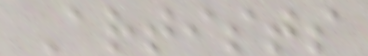Artists
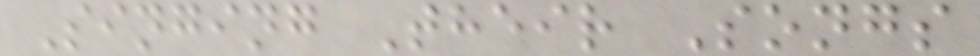Singing Their Songs
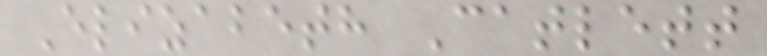Elizabeth Catlett
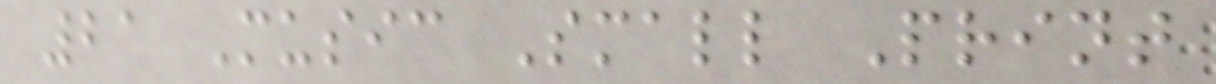21 Music Small Print
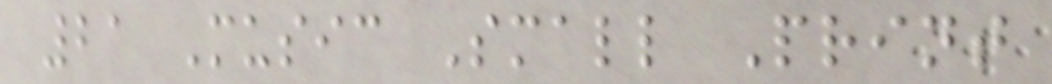21 Music Small Print
